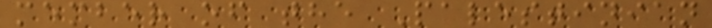member of the Palestinian
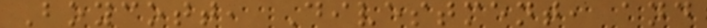Boycott, Divestment, and
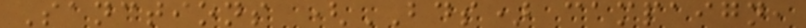Sanctions (BDS) campaign,
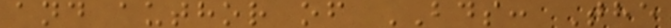and author of BDS: The
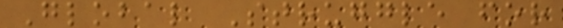Global Struggle for
